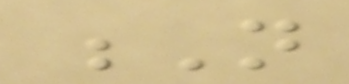N
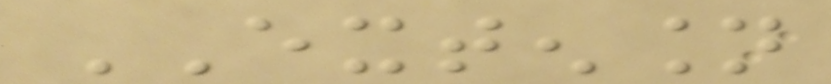EXTENSION
